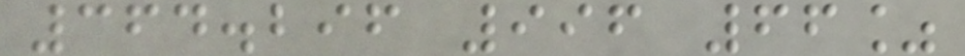364.296 996 66%
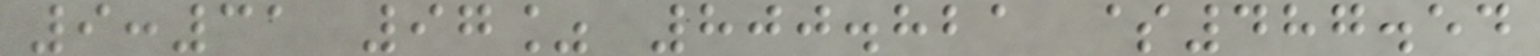9:31 97% 800.821 $487.54
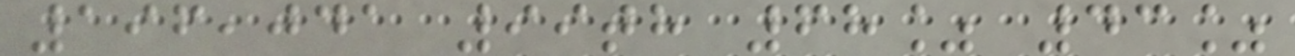196,041 99th 68% 43%
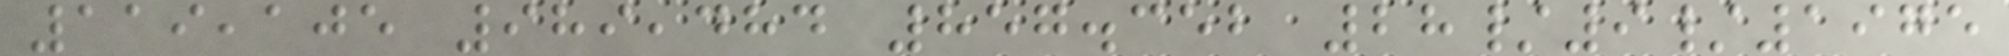119,105 989,484 857.352 28/9/1975
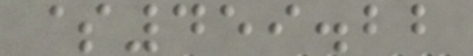$459.22
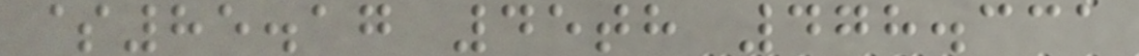$85.17 45th 478.331
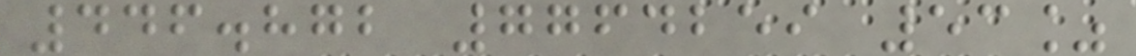446.872 7764259 53%
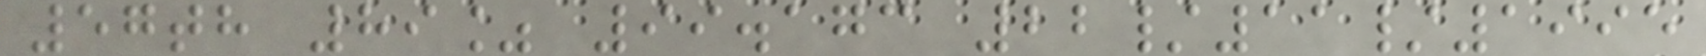57th 89% 99.173 22/11/1995
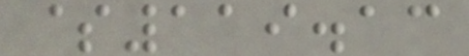$119.13
